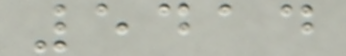5414
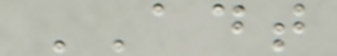ADT
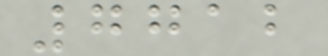7712
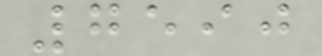7590
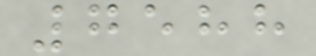7588
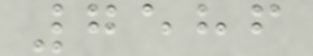7586
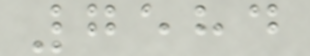7584
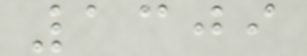1309
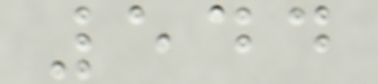544
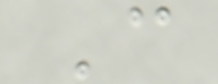C
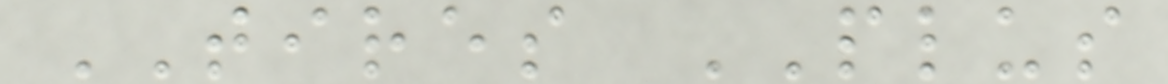TIRES PLUS
